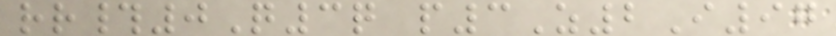rr#0Q3q p3Z2I97
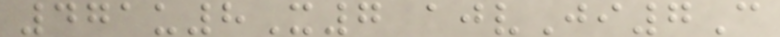471u8X7 ajvJi7C
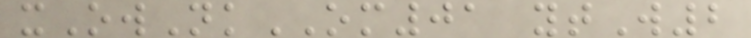xOwNkOM01 ytW2
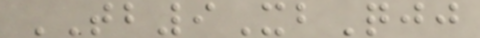TB9XbQjj
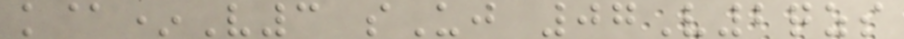k@*V3 sUj 07V2qzs
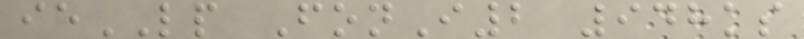ieLP FonI2 948ks
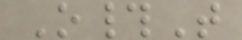O#T
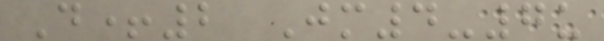D+2 Jm4-7u
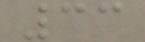33
